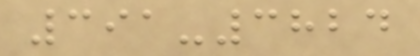391-3824
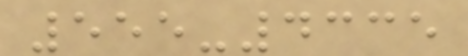555-4335
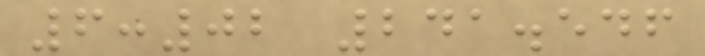6:02 241.546
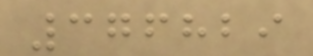376829
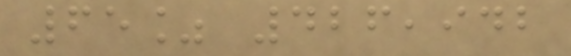65% 426,942
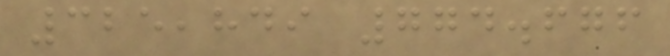325,849 774.676
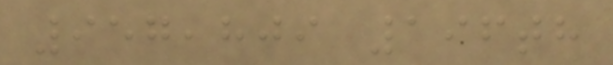957,809 196th
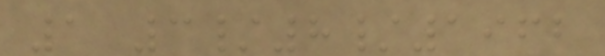1 3/8/1962
